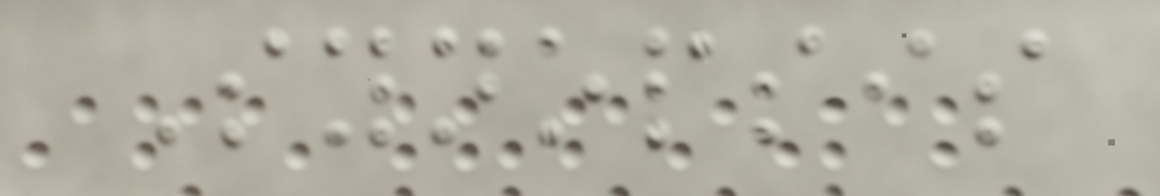Synopsis
